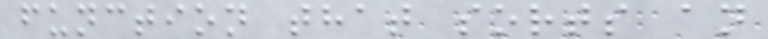function that sorts an
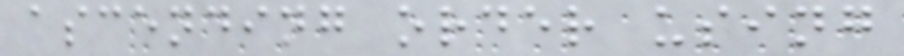ascending order using
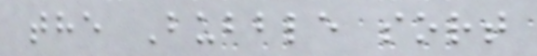the Bubble sort
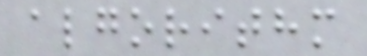algorithm
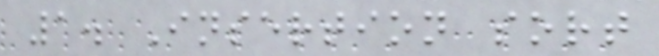1. Insertion sort
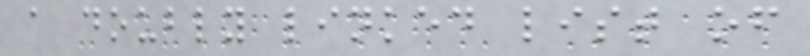a doubly linked list of
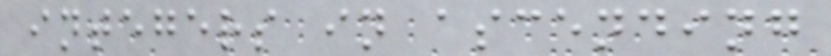integers in ascending
